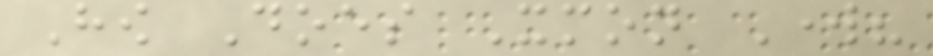How Does Xmon Work?
